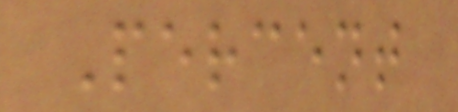Percent
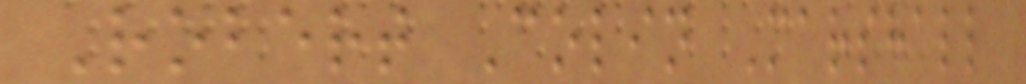Robert Colin Marshall
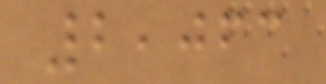2,063
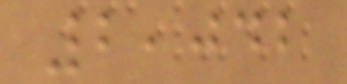2,042
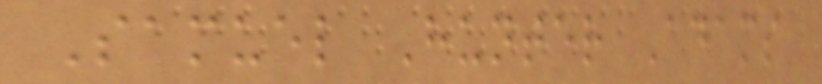Samuel Hunter Adams
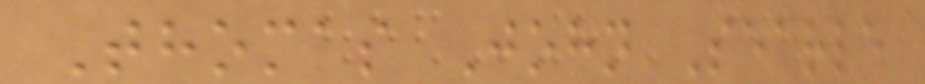Thomas John Searle
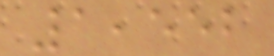1,552
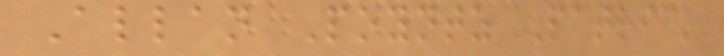Allan Poyntz Patrick
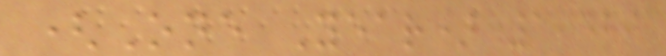(One Year) 1,489
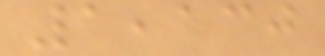1,130
